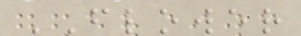FLOWER
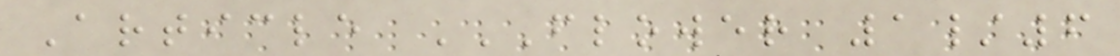Article FLOWER 1/6
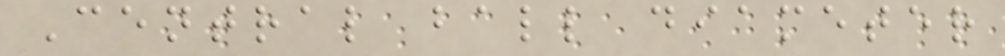Central ball diameter
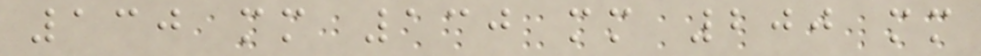130 mm 130 mm 200 mm
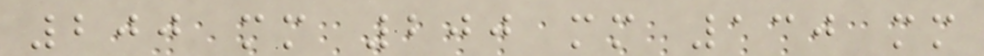200 mm 200 mm 130 mm
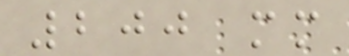200 mm
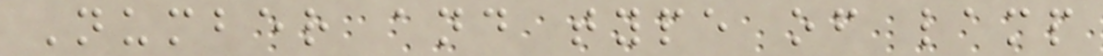Number and type of lamp
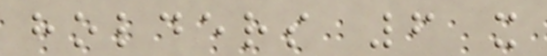holders 6 x
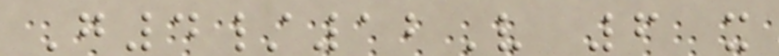G4/12V 6 x
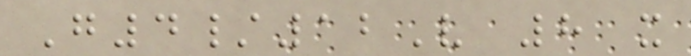G4/12V 8 x
